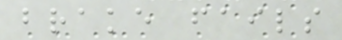brake fails
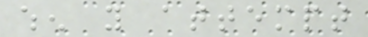when you attempt
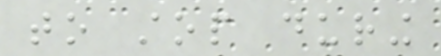to stop during
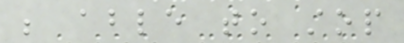be able to stop
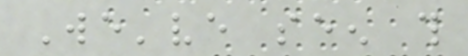We've seen this
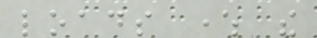loads where the
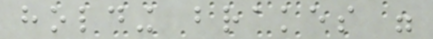holding brakes were
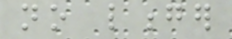no longer
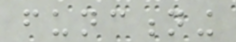functioning
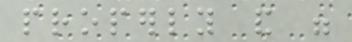properly and were
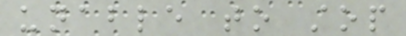unable to stop
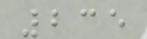235
